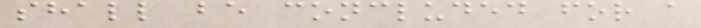shall be concluded for a
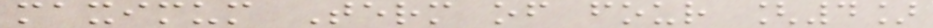maximum Term of four [4]
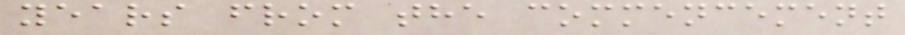years from the commencement
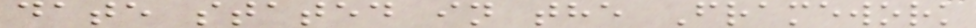date stated in the Framework
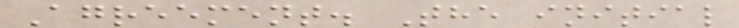Agreement. The initial
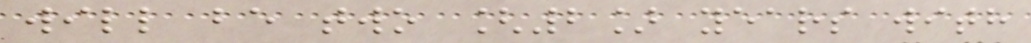will be two [2] years with
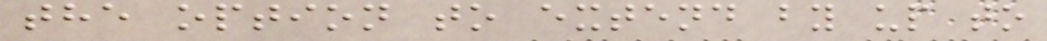the option to extend by up to
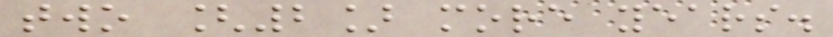two [2] more years.
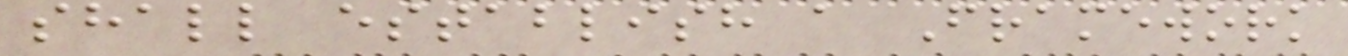shall establish a Framework
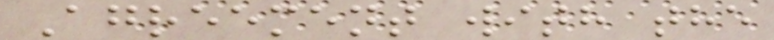Agreement with the
